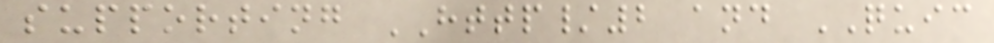supporting HTTP/2 and QUIC
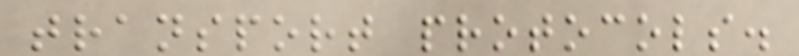transport protocols.
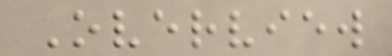Overview
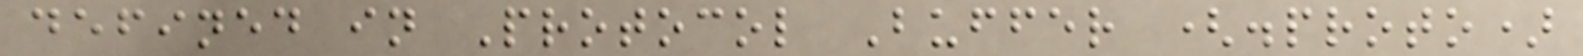defined in Protocol Buffer (.proto)
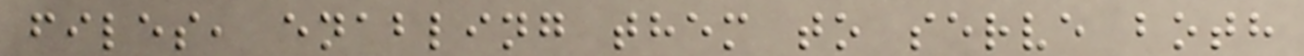files, enabling them to serve both
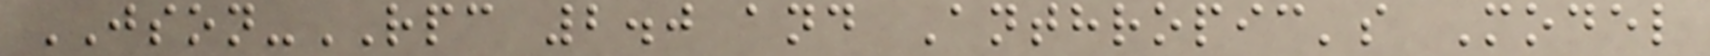JSON-RPC 2.0 and Anthropic's Model
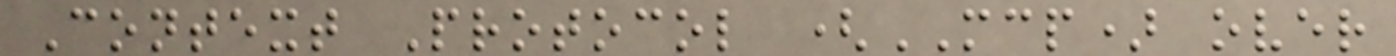Context Protocol (MCP) over
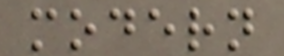modern
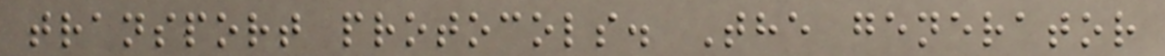transport protocols. The generator
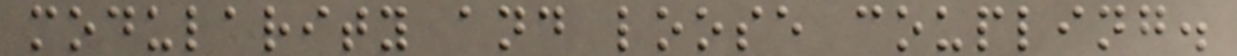modularity and loose coupling.
